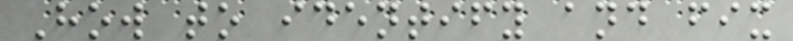How to identify and fix
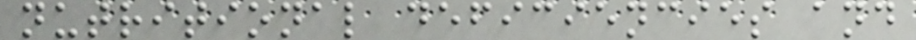nutritional deficiencies and
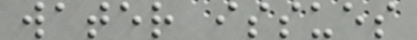water issues
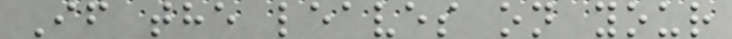If the leaves on your
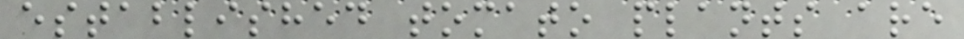established tomato plants are
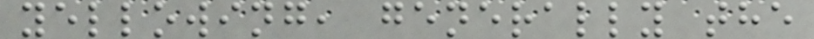yellowing, generally the
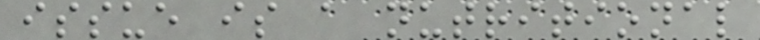issue is a nutritional
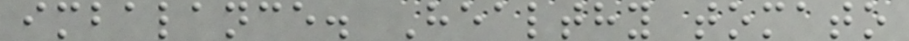imbalance. Healthy tomato
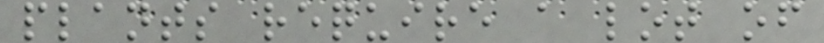plants require a lot of
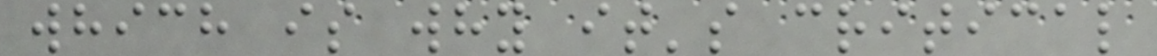which is why it's critical
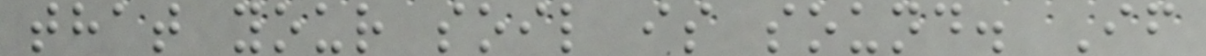that your soil is sound. If
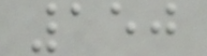150
